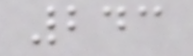243
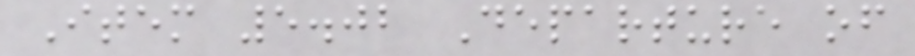Item 5.02 Departure of
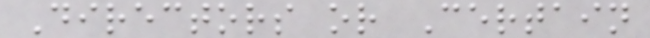Directors or Certain
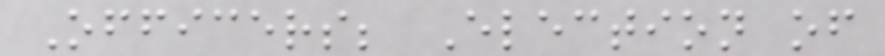Officers; Election of
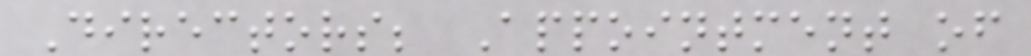Directors; Appointment of
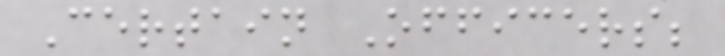Certain Officers;
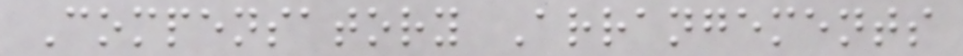Compensatory Arrangements
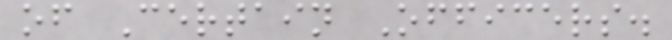of Certain Officers.
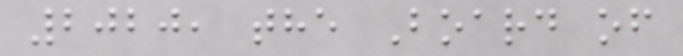2020, the Board of
